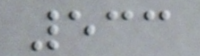533
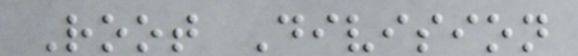Root Division
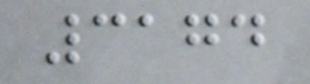3174
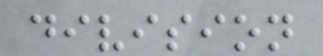division
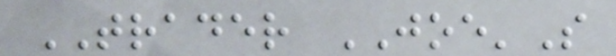TRADER JOE'S
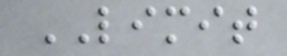LIMIT
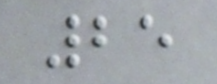25
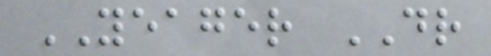YEAGER DR
